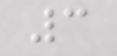3
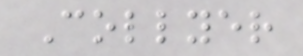Collyer
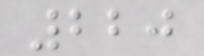220
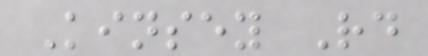Kinsey Rd
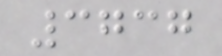3737
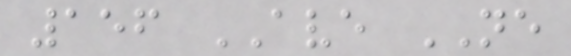156 AVE NE
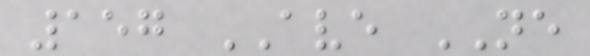157 AVE NE
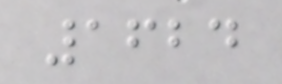1624
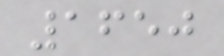1650
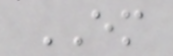EM
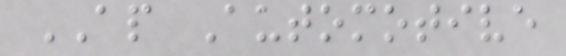AP Automotive
